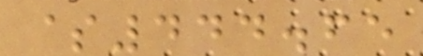$444.65
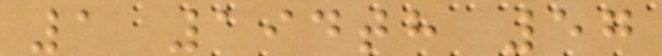1 194th 57
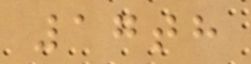17th
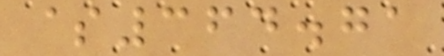$364.71
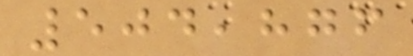504,876
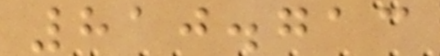810.713
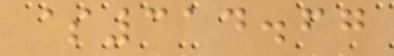$314.67
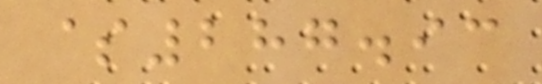$287.93
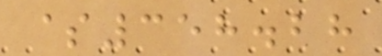$358.28
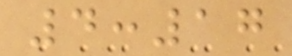4:17
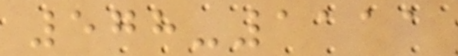578-1111
